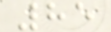85
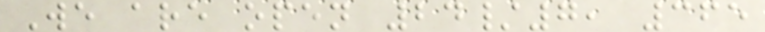We are open 24/7, 365
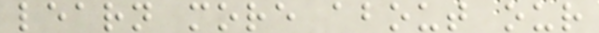learn more about our
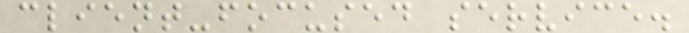client-focused service.
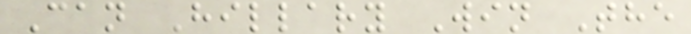Can Hillary Win The
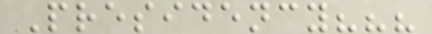Presidency???
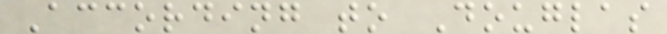According to Douglas
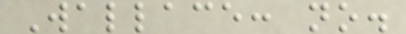Wallace: no.
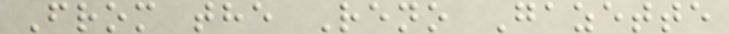From the Reno Gazette
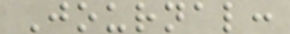Journal:
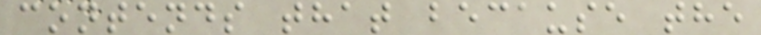contends that because the
